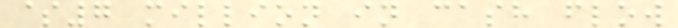$7 million in cash flow
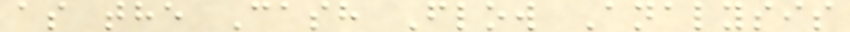as the Cash Flow Analysis
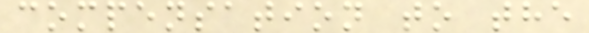compensation to the
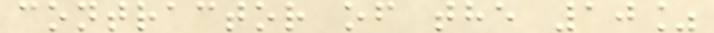contractor of the 10%
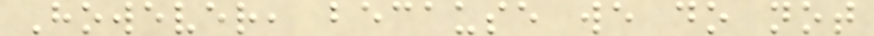However, because we do not
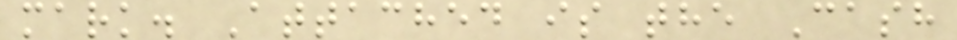mark. Attached is the Cash
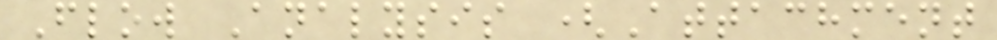Flow Analysis (Attachment
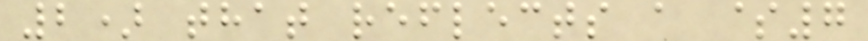2) that reflects a $7
